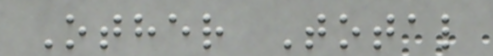Other Total
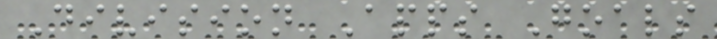Division Apps Goals
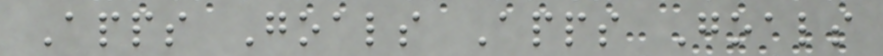Apps Goals Apps Goals
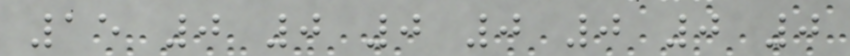15 0 0 0 0 0 0 0
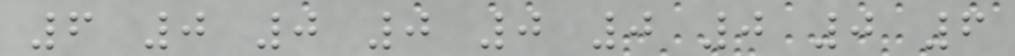6 0 0 0 0 0 0 0 6
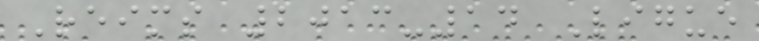Reims 2013-14 Ligue
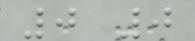0 0
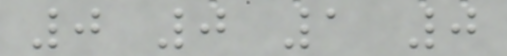0 0 1 0
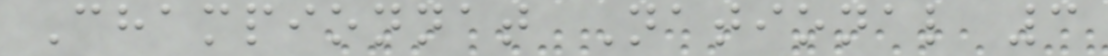Championnat National 3
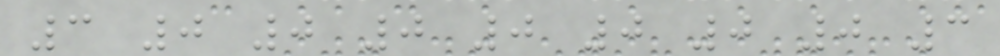3 0 0 0 0 0 0 0 3
